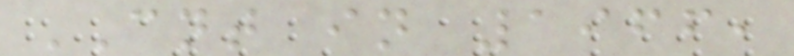CNT in 1966,
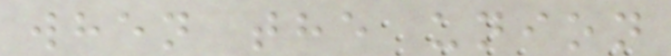when the union
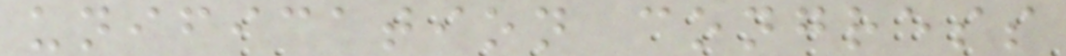unification congress
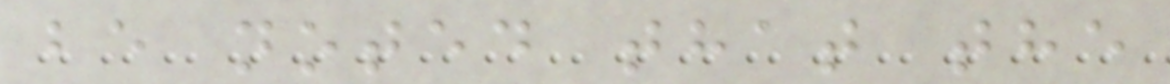be noted that the
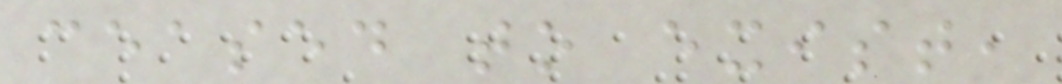ceased to exist,
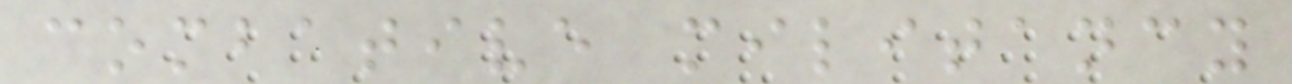combative militancy
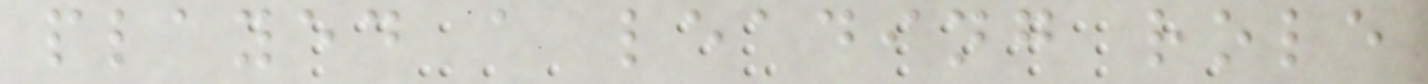played a leading role
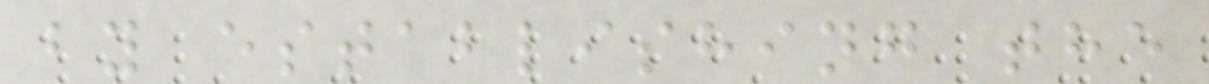by establishing the
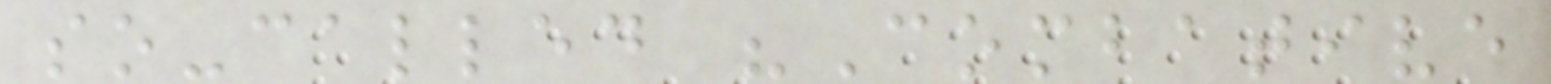so-called "Combative
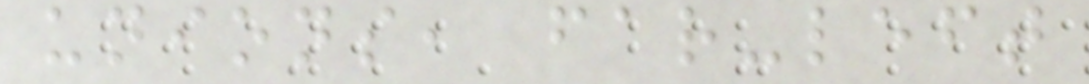unions, far-left
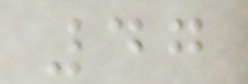47
